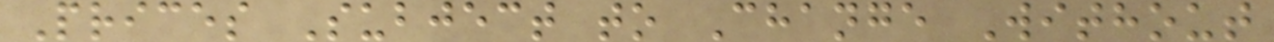Prices Subject to Change Without
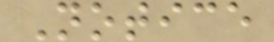Notice
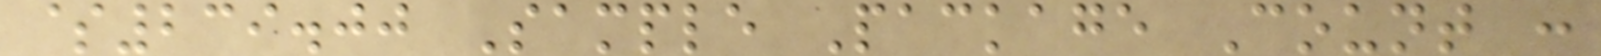$239.00 Sample Package Count :
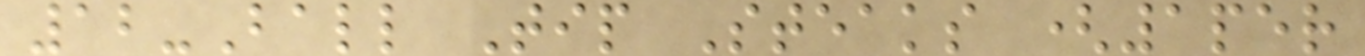12-Ball Tip Steaks (1per
